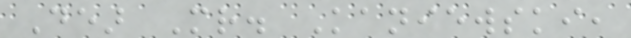Dear Mr. Kaniewski,
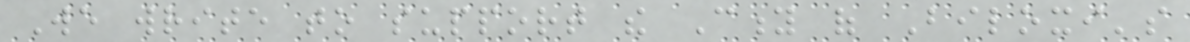We write to support the City of Biloxi's
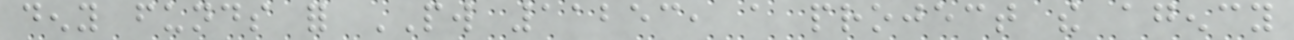deny funds for PW 11253, a project the agency
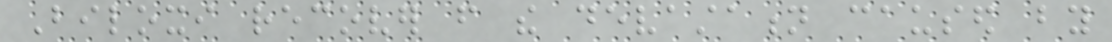Biloxi recover from the devastation caused by
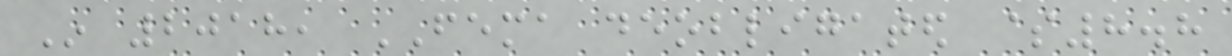In 2018, FEMA deobligated $8.8
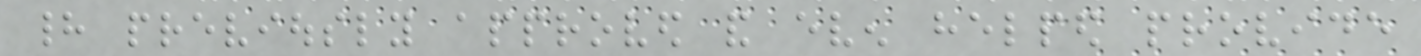had previously approved and even helped provide
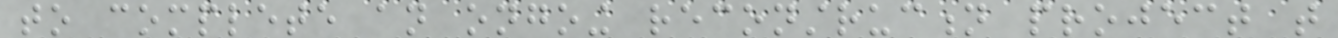to complete an ongoing reconstruction project that
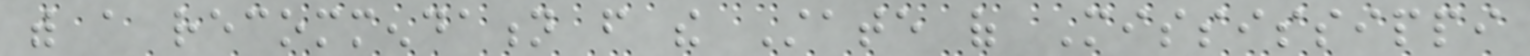with a recommendation from the State of Mississippi
